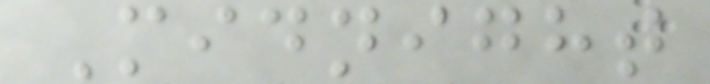Midnight
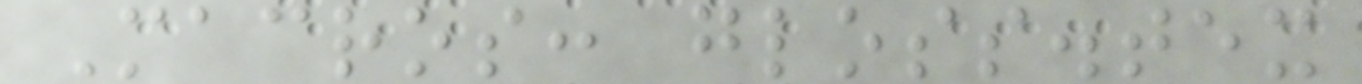Macros: gloss.tex
